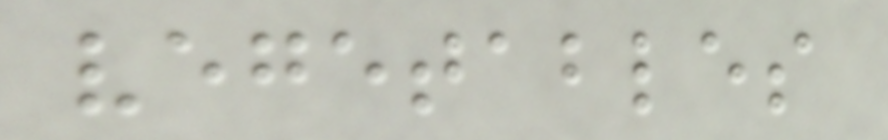vegetables
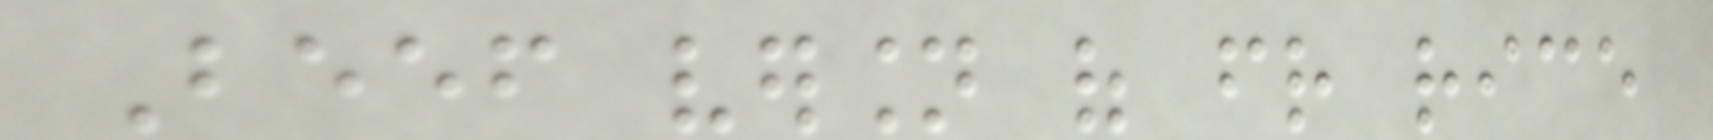Beef version of friend rice
